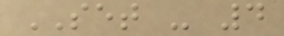SET - 4
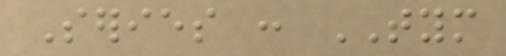Series : TYM
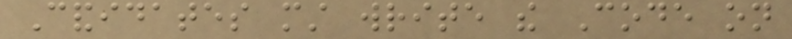Candidates must write the Code on
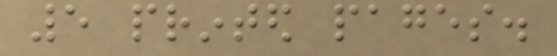5 printed pages.
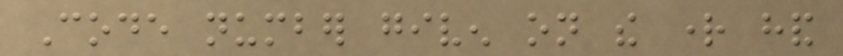Code number given on the right hand
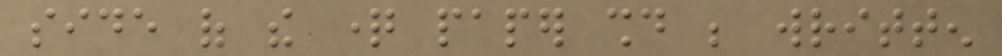side of the question paper should be written
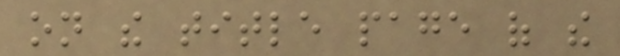on the title page of the
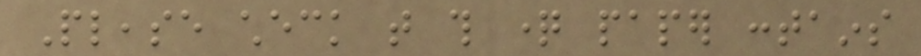Please check that this question paper contains
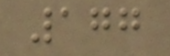177
